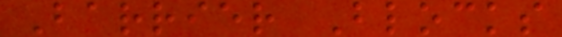Barrier Blocks
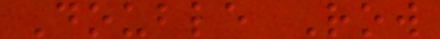Double Row
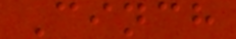Cinch
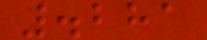.281
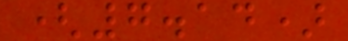(7.14)
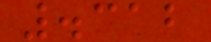.312
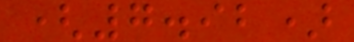(7.92)
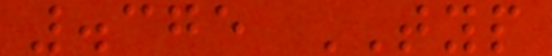.375 TYP
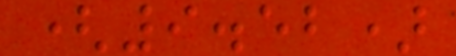(9.52)
